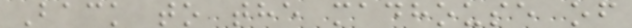Back to the madhouse of
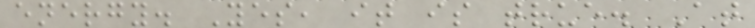energy. Yes, it is true. At
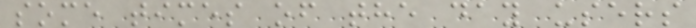some times of the day users
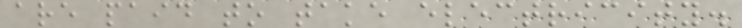are paid to take electricity.
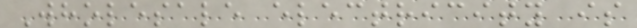Wholesale electricity is
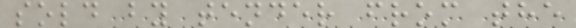sold by tender from the
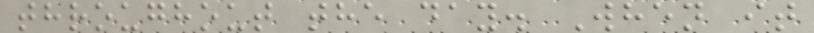throughout the day. When it
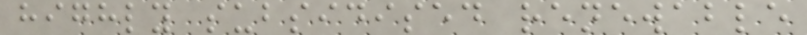highly subsidised renewable
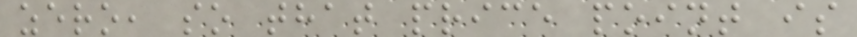zero, so that price point is
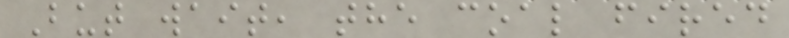But wait, the coal fired
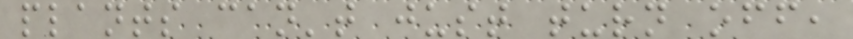plants can't just turn off,
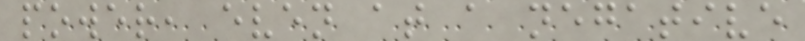power, even at a negative
